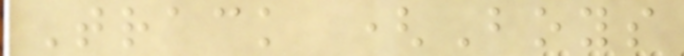Track (Boys
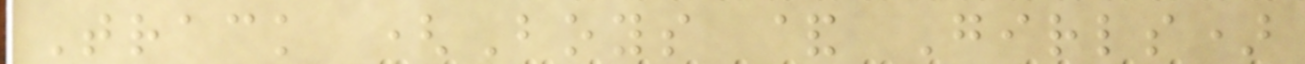Track (Boys & Girls)
